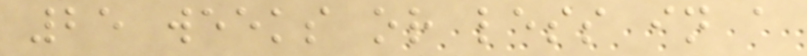25 weeks or less in a
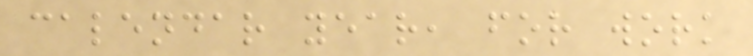calendar year, for work
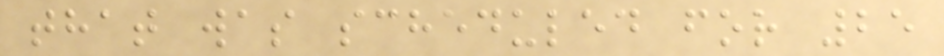that was scheduled for 25
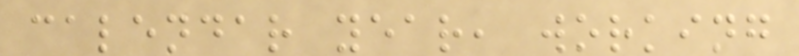calendar year, working
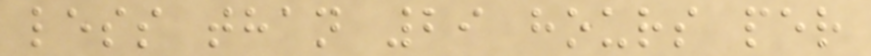less than 29 hours per
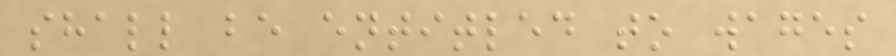shall be entitled to wages
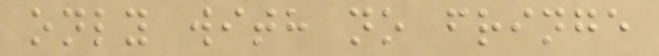only with no fringe
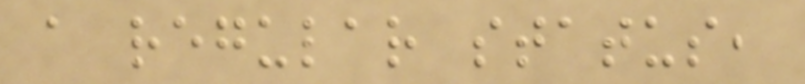a regular status,
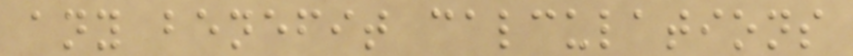any benefit calculations
